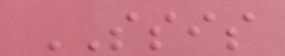SSIS
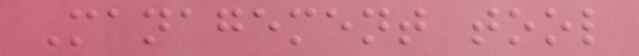Management tool
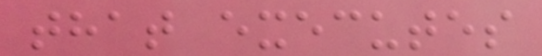that executes
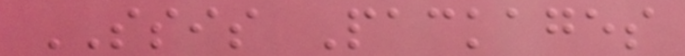SSIS Packages
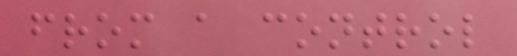from a control
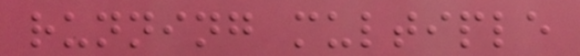running multiple
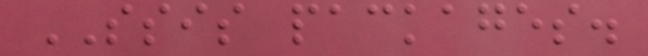SSIS packages.
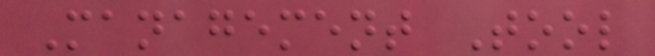Management Tool
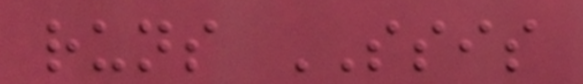runs SSIS
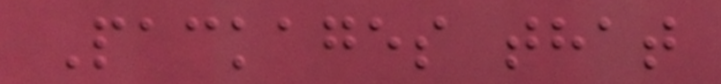Packages that
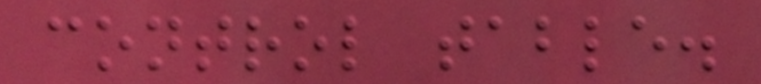control table.
